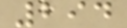294
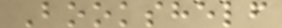Bookshelf
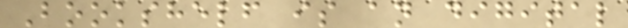Bookshelf is an digital
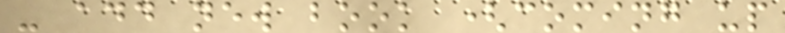- add new book (coming up
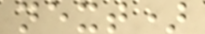next)
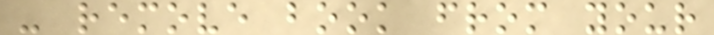- remove book from your
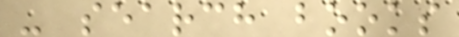- search books
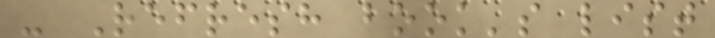- Refresh book's list
